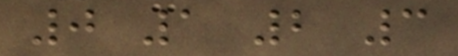0 1 2 3
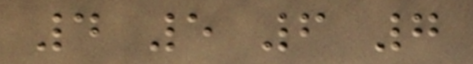4 5 6 7
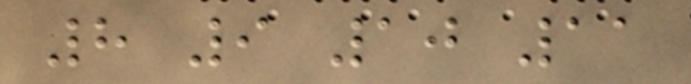8 9 10 11
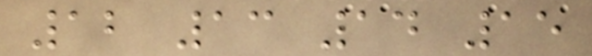12 13 14 15
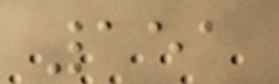151
